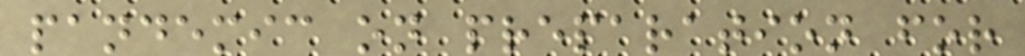pandemic on preparation for
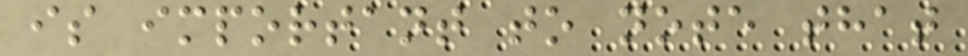is important to note that
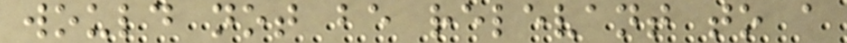would not be relevant to a
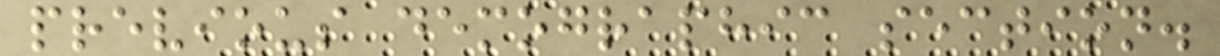previous demographic section.
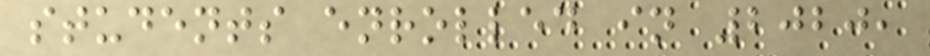students enrolled in 2020,
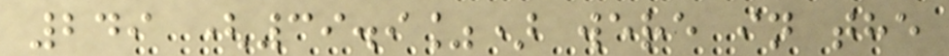249 (39.9%) were in the
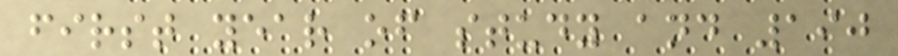first year of study and 190
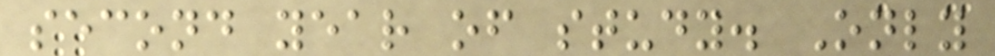second year of study. Only
